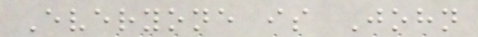Everyone is John
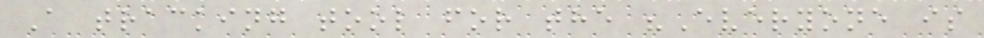A tracking tool for the "Everyone is
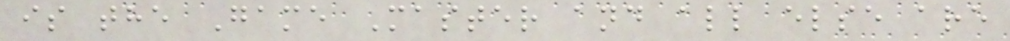is the Game Master and all else are
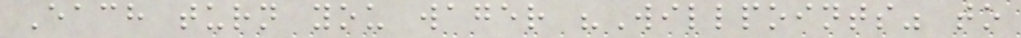Each turn you wager "Willpoints" to
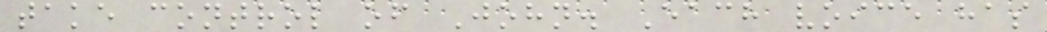take control of John. Each voice has
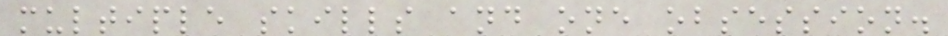multiple skills and one obsession.
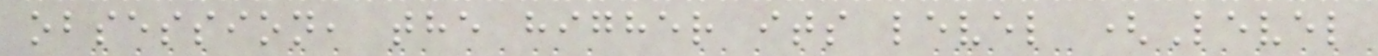obsession, the higher its level (Level
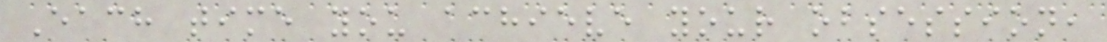Each time you achieve your obsession,
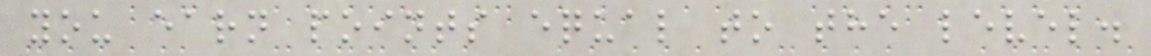you earn points equal to the level.
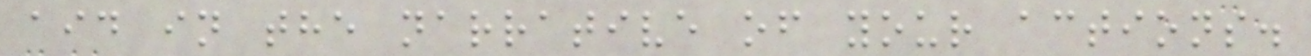aid in the narrative of your actions.
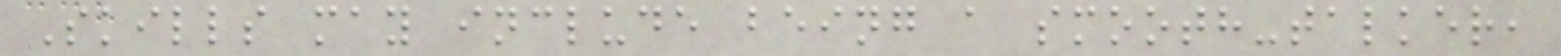Skills may include being a smooth-talker,
